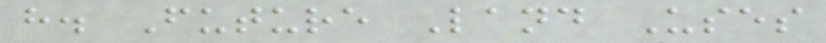h. Future Land Uses
